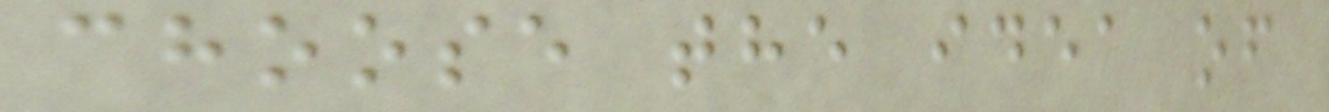choose the idea of
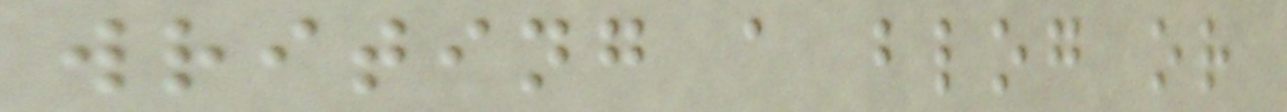writing a blog or
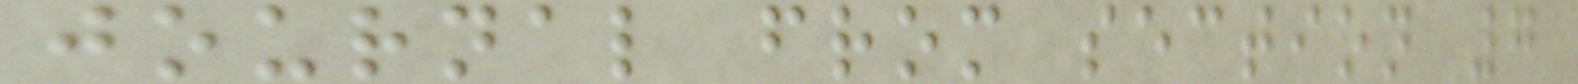journal from section 7
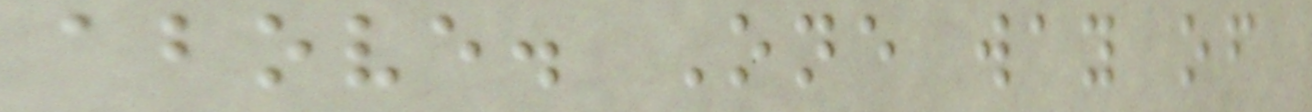above. One way of
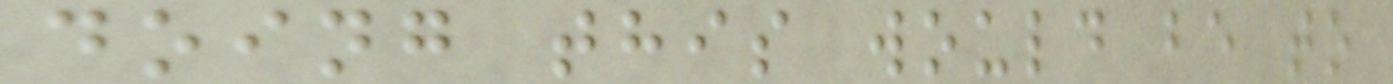doing this would be to
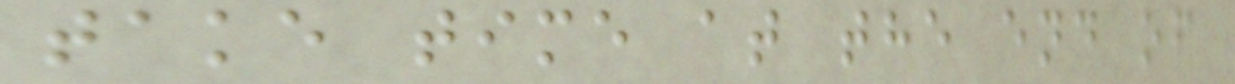take time at the end of
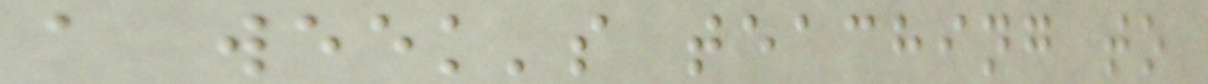a week's teaching to
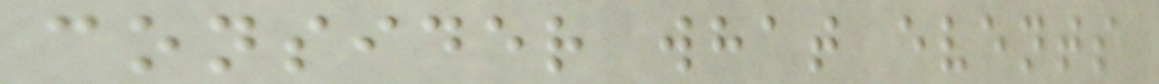consider what events
